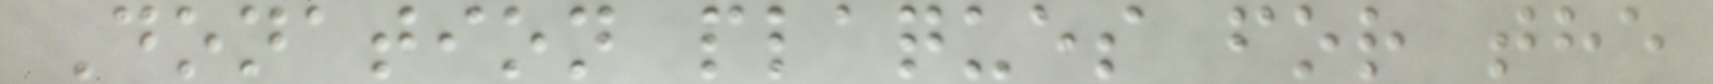Donation plaques for the
